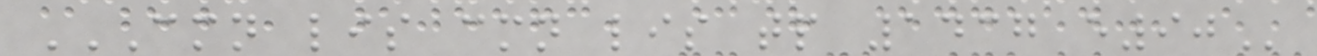CMN LIS CMN LIS TP 1437 E90
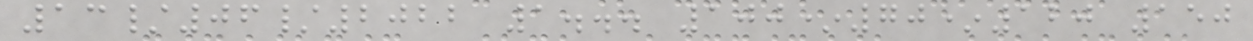13/06/2022 1... 100*70*120 150
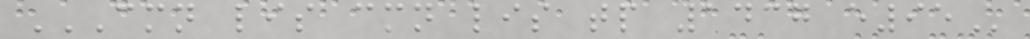CMN LIS CMN LIS TP 1437 E95
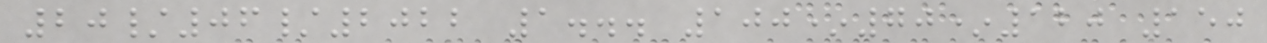20/06/2022 1... 100*70*120 150
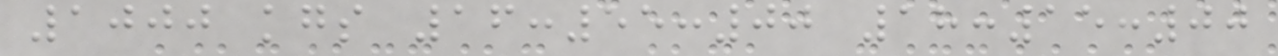1000 kgs 16:55:00 18:15:00
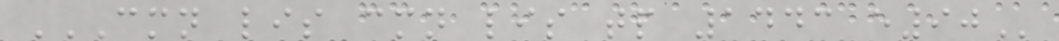CMN LIS CMN LIS TP 1443 E90
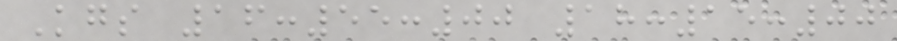Kgs 16:55:00 18:15:00
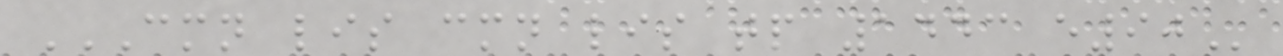CMN LIS CMN LIS TP 1443 E90
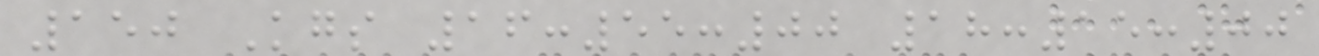150 Kgs 16:55:00 18:15:00
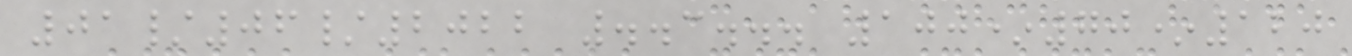01/06/2022 ..3... 100*70*120
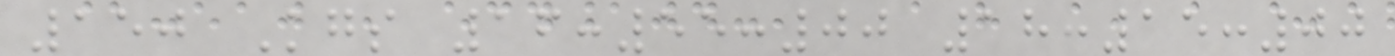150 Kgs 16:55:00 18:15:00
